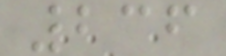236
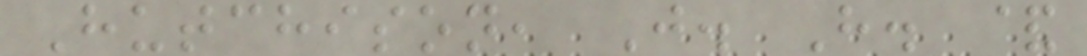Hutchison, J. H. &
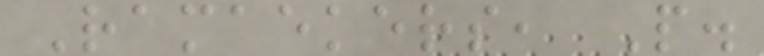Ramaekers, P.
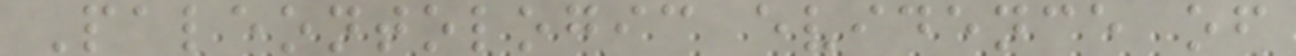Paleontologic evidence of
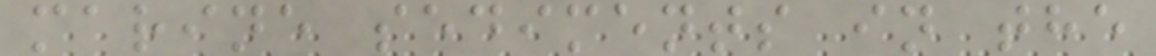marine sediments in the
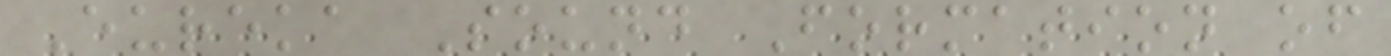Eureka Sound Formation of
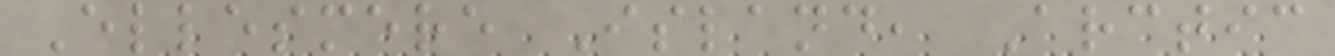Ellesmere Island, Arctic
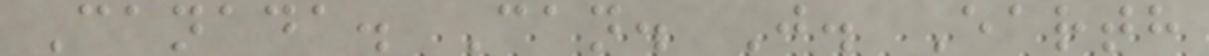Canada. Can. J. Earth
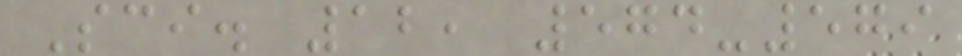Sci. 12, 574-579
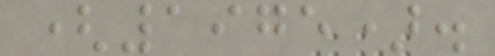(1975).
